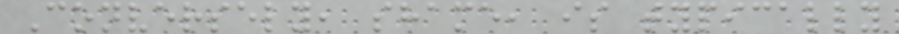Conversely, shame, is typically
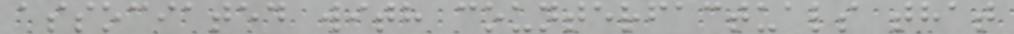associated with counterfactuals that
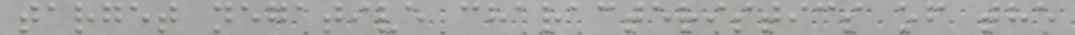target negative characteristics of the
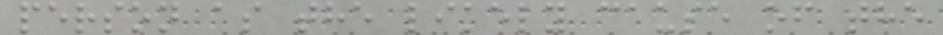person as the likely cause of the
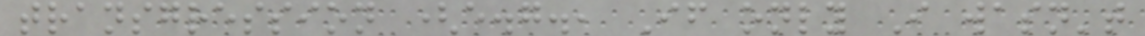transgression (e.g., If only I wasn't
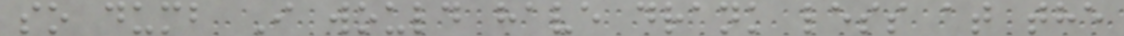so dumb I would have drank less at the
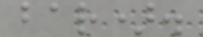bar).
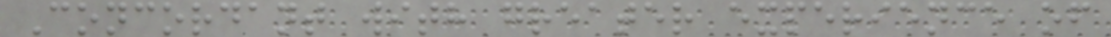Concordant with greater experience of
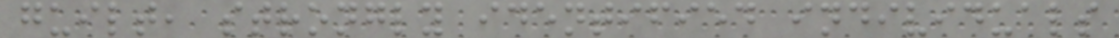guilt, strongly identified individuals
